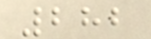282
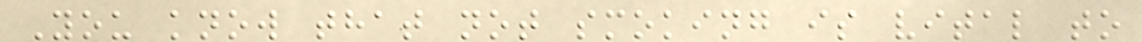You know that not smoking is vital to
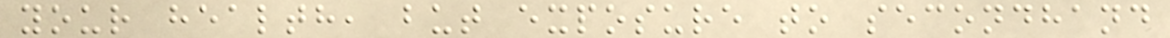your health, but exposure to secondhand
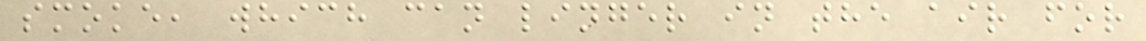smoke, which can linger in the air for
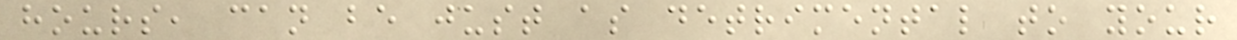hours, can be just as detrimental to your
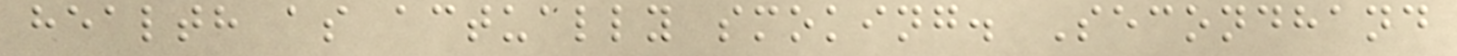health as actually smoking. Secondhand
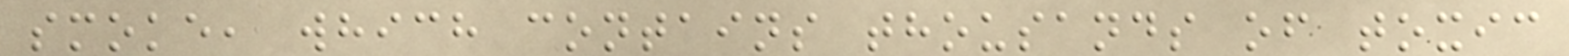smoke, which contains thousands of toxic
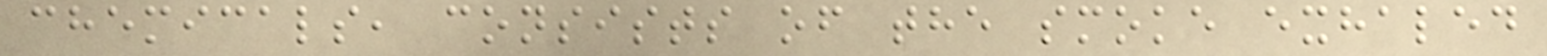chemicals, consists of the smoke exhaled
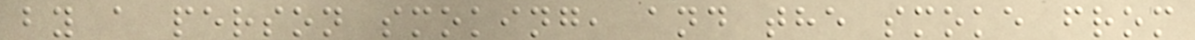by a person smoking, and the smoke from
